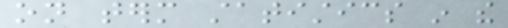on term statistics in the
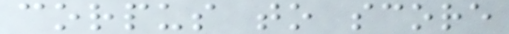corpus to score
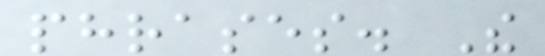phrases. The
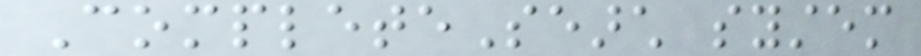CompleteSearch system
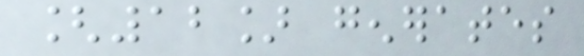[12] generates
